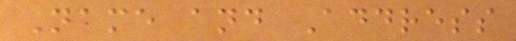Name and Address
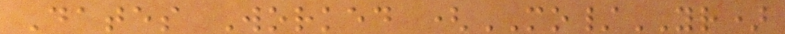Dates Worked (MO/YR)
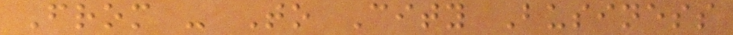From - To City Business
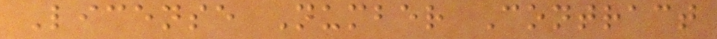License Number Contract
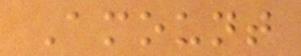Amount
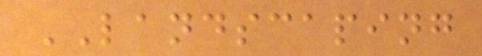LANDSCAPING
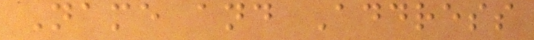Name and Address
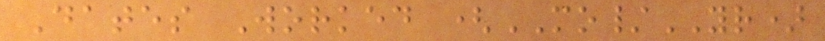Dates Worked (MO/YR)
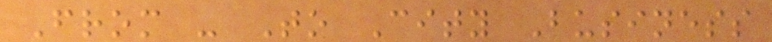From - To City Business
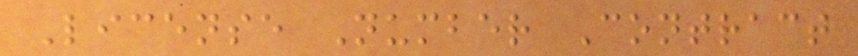License Number Contract
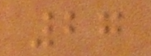27
